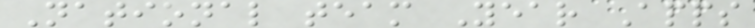National team Year Apps
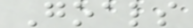Goals
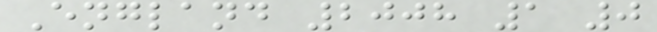England 2008 1 0
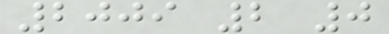2009 2 0
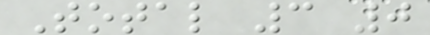Total 3 0
